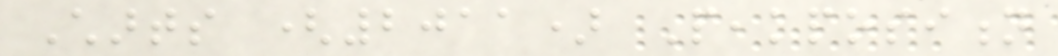Charts (2011) Peakposition
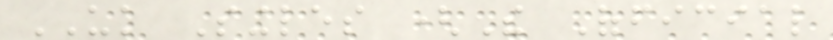UK Singles (The Official
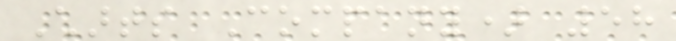Charts Company) 58
